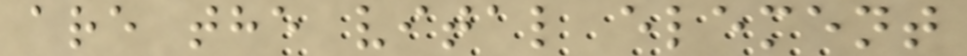are the vital element
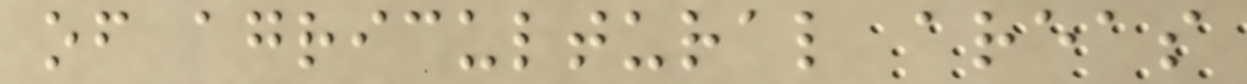of agricultural areas
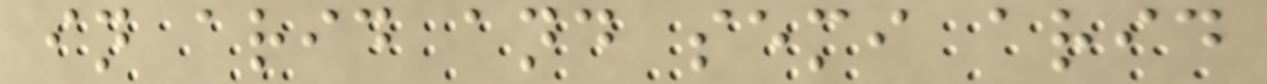in arid and semi arid
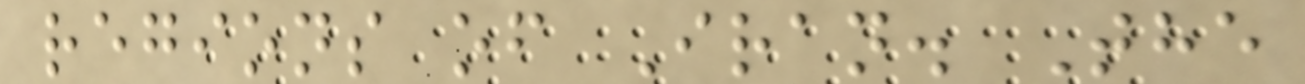regions of Iran. The
